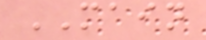MAIN
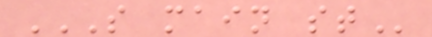S MAIN ST
